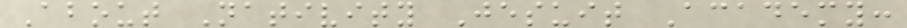About Nativity Jesuit Academy:
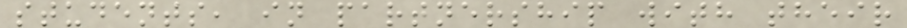students, in partnership with their
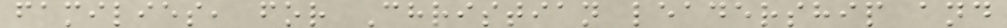families, for Christian leadership and
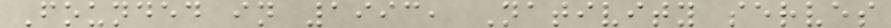Founded in 1993, Nativity serves
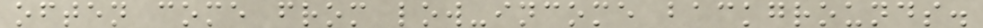often come from low-income backgrounds.
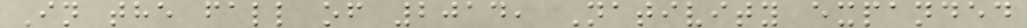In the fall of 2014, Nativity expanded
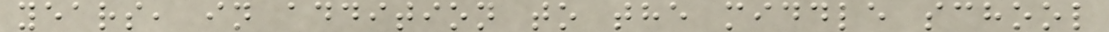years, in addition to the middle school
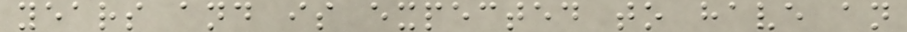years and is expected to have an
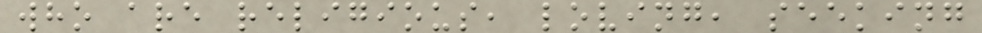who are religious, loving, seeking
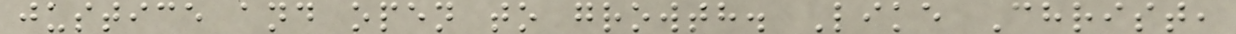justice and open to growth. Like Christ,
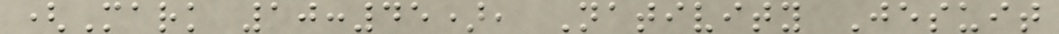(Mark 10:45), Nativity Jesuit
